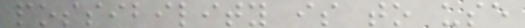possibility is to use
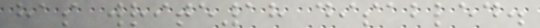has write18 disabled.
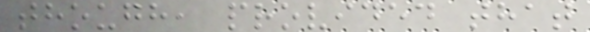though, provided that
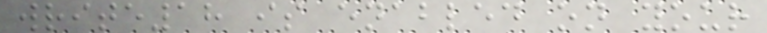write18 is enabled on your
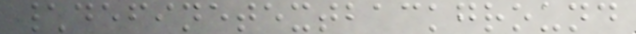\definetextbackground
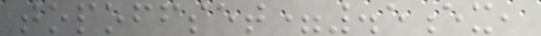topoffset=.5ex,
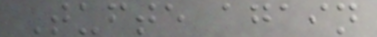Tufte again
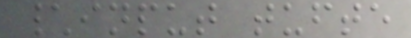\input tufte
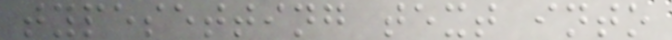typesetting text into
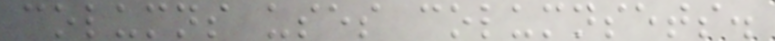columns uses columnsets.
